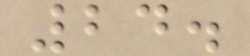24.
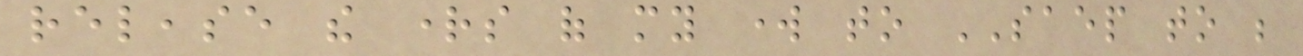release the rights of my work to SAEP to be
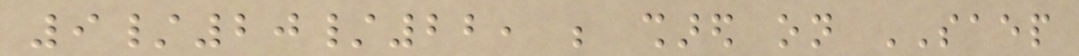9/20/22, be shared on SAEP
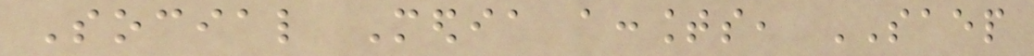Social Media accounts, SAEP
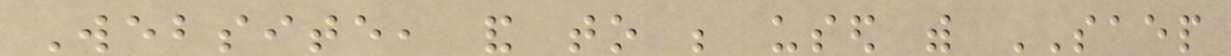Website, and to be used with SAEP
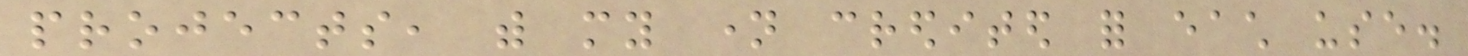projects, with my name credited for each use.
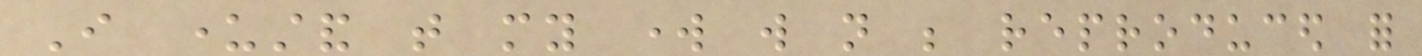I understand that my work will not be reproduced for
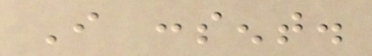I consent.
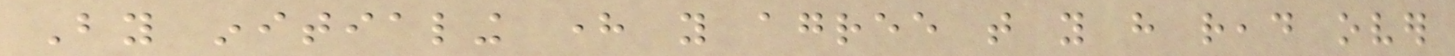By initialing here you agree that you have read over
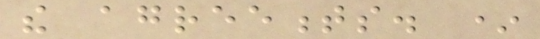the agreements. *
